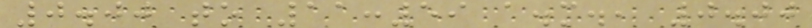0.00 to 11:59 a.m., 0.00
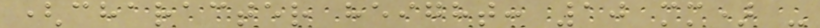(character height: 10 mm) -
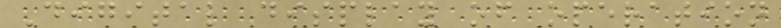Digital display of operation
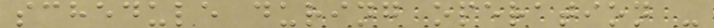schedule during operation -
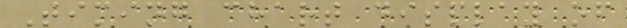Timing chart display of
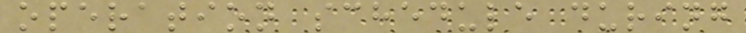operation schedule during
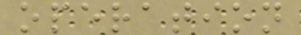operation
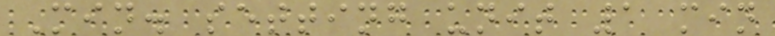Min. setting unit 1 min
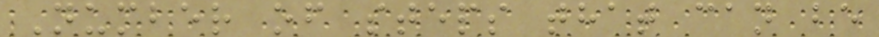Number of steps that can be
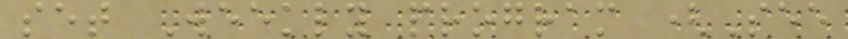set Weekly program (See
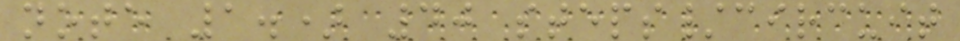note 1.) 40 steps/circuit
